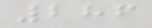286
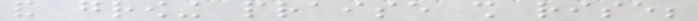and growing praise shall rise;
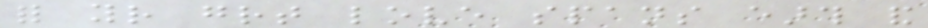for your great love spans earth and
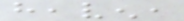heaven,
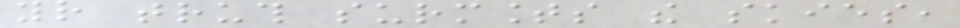your truth surmounts the skies,
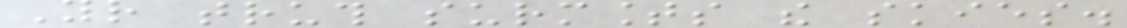Your truth surmounts the skies.
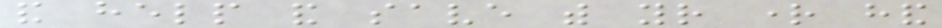and help and save with your right hand
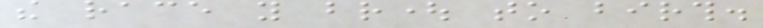the race you brought to birth.
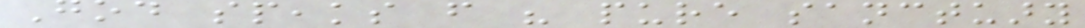God speaks from his pure sanctuary
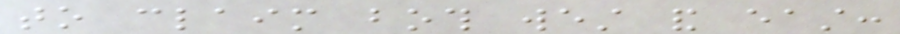to claim both west and east:
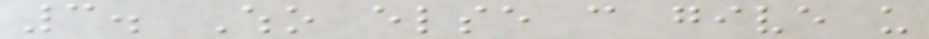3. Who else can give us
